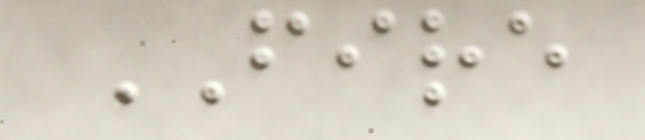FIRE
